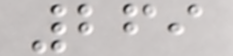269
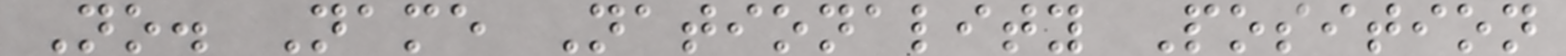No. Name Nationality Position
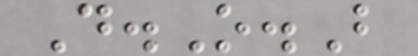D.O.B
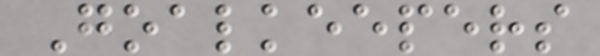Goalkeepers
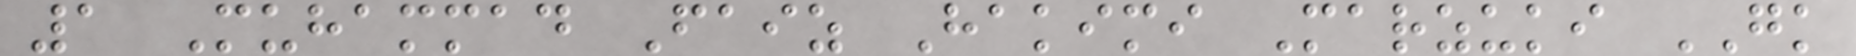1 Muhammad Faiz Hakimi Marzuki GK
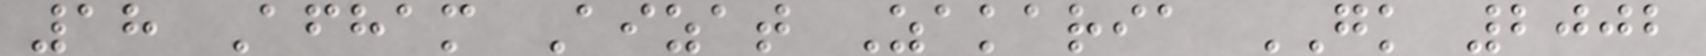18 Afham Aizat Zakaria GK 2002
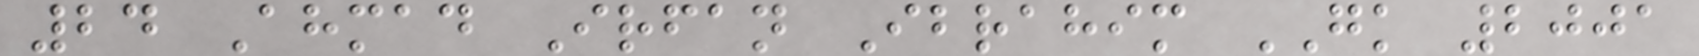24 Ahmad Irfan Ibrahim GK 2001
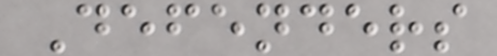Defenders
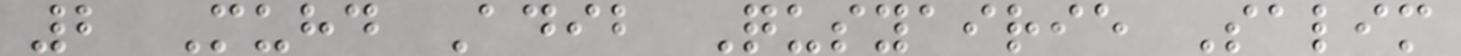2 Muhd Adib Qusyairie Salim
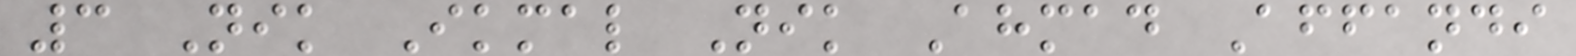3 Nik Ikmal Nik Ahmad Affandi
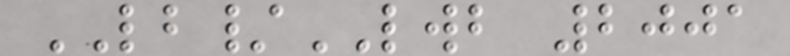LB/LWB 2001
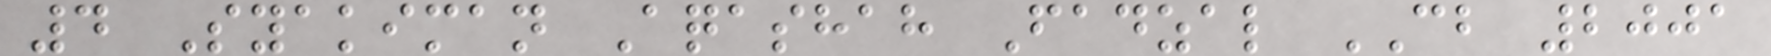4 Syakiman Aqashah Fadzal CB 2001
